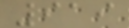919
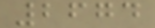2674
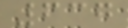637
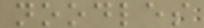noodles
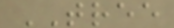TREE
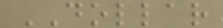DOLLAR
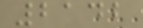2142
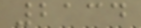2134
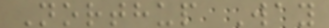Northup Way
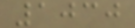1030
